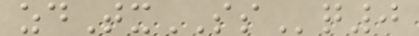zdTxSSq0
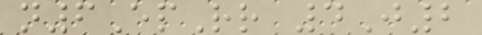n6EpRr 4J2
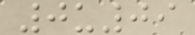0u09
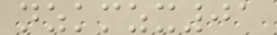nzkmzx01
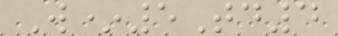W*5Td4
